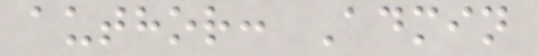author: Admin
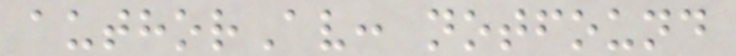authorAv: notfound
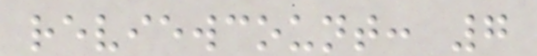reviewcount: 7
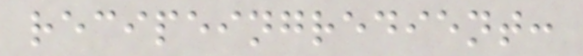recipeingredient:
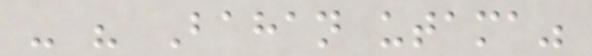- " Bahan utama"
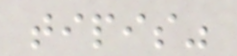tipis"
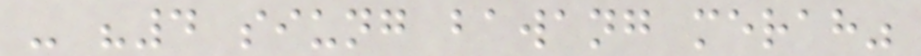- "4 siung bawang merah"
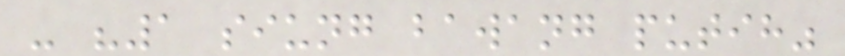- "1 siung bawang putih"
